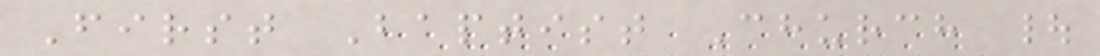First Baptist Church |
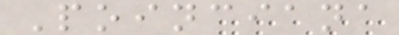Poinciana
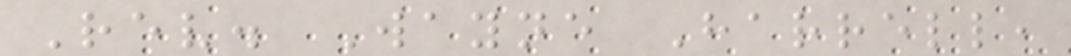Rev. Wayne Harrell,
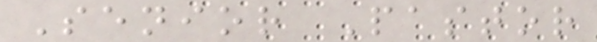Senior Pastor
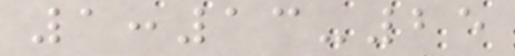1:13-25
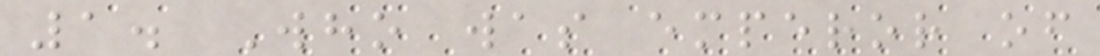1. Who was emperor of
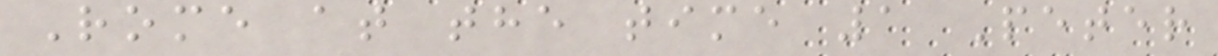Rome at the time 1 Peter
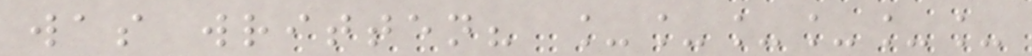was written? ______
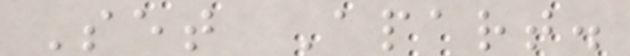Set Apart.
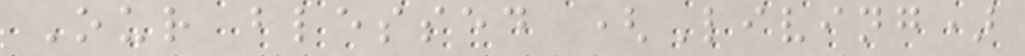Our blessed (Living)
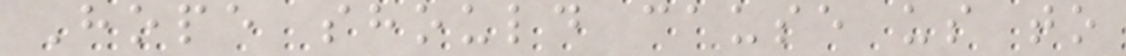Hope should cause us to
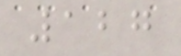127
